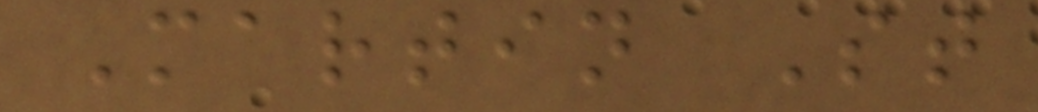Martin St
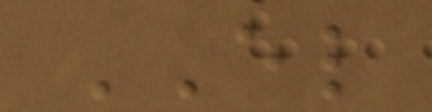EL
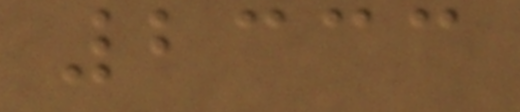2333
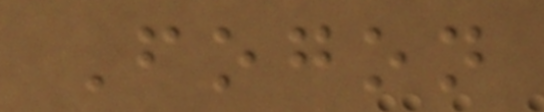Fogon
